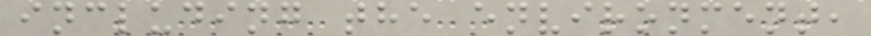including the environment,
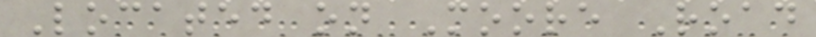Located on Moore Road
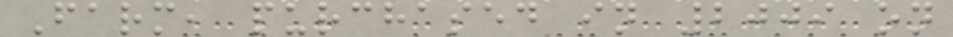Farm, purchased in 2009 on
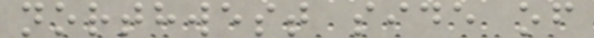northwest side of
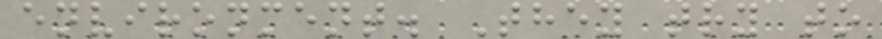environment. They try to
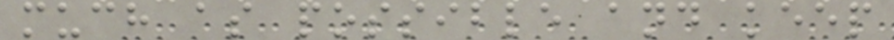much as possible and keep
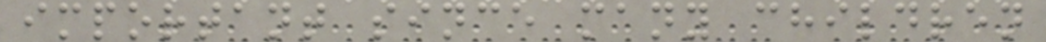important since many children
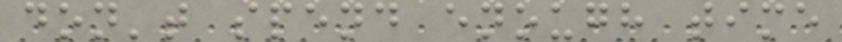don't spend enough time
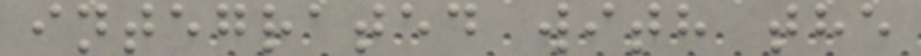integrated with the
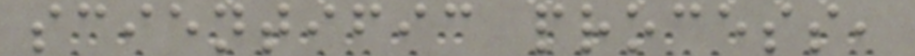scientific process,
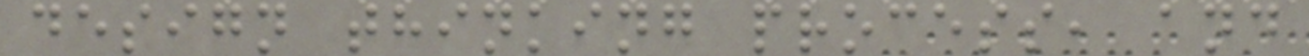design thinking process, and
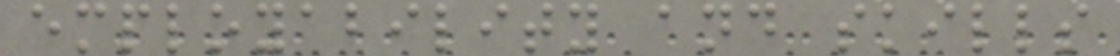employability and skills
